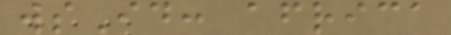wsId: africa
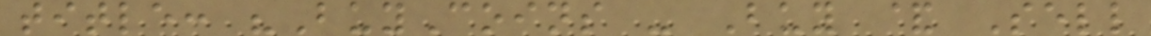title: "BuyCoins - Buy & Sell
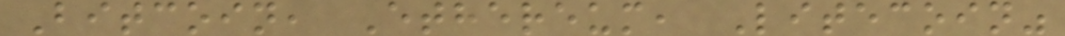Bitcoin, Ethereum, Litecoin"
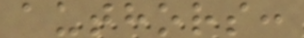authors:
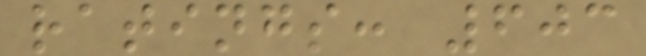ratings: 603
